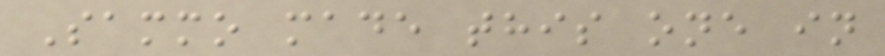Sammo made this one in
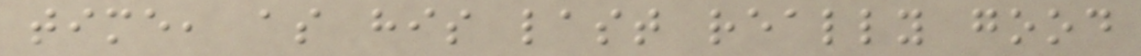time, as his last really good
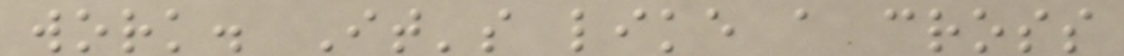work. It's like a cross
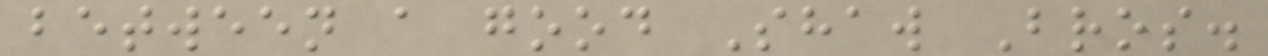between a good Shaw Bros.
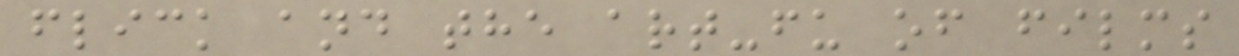flick and the art-fu of films
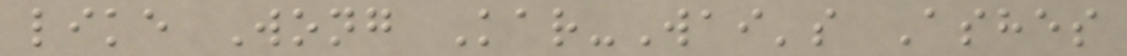like Wong Kar-Wai's Ashes
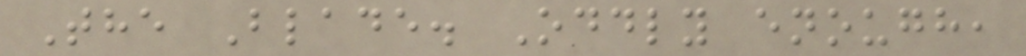The Blade. Oddly enough,
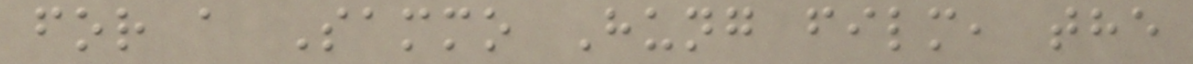for a Sammo Hung film, the
